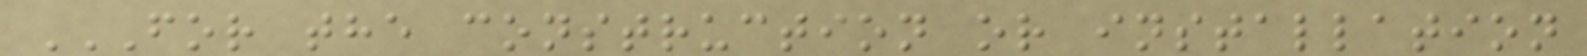FOR THE CONSTRUCTION OR INSTALLATION
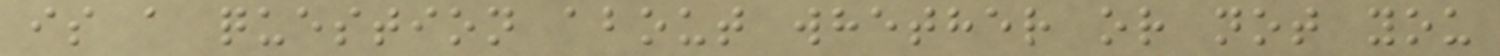is a question about whether or not you
